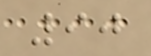90
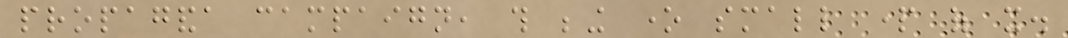propaganda campaign, this being one small part of it.
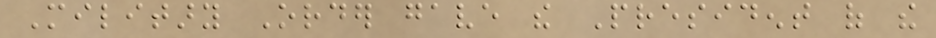Military Order gave the President of the
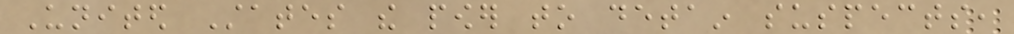United States the power to detain suspects,
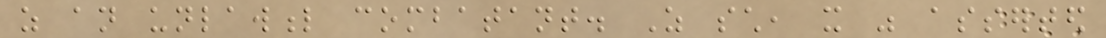as an unlawful combatant. As such, it was asserted
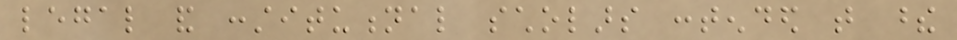legal and constitutional scholars contended that these
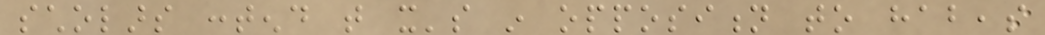scholars contend that it's in opposition to habeas
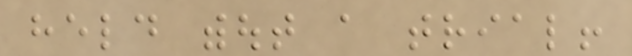held without a trial!
